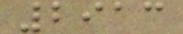2913
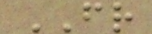FR
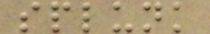splunk
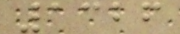1326
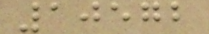10572
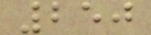250
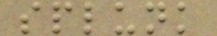splunk
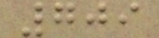709
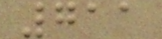711
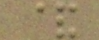&
